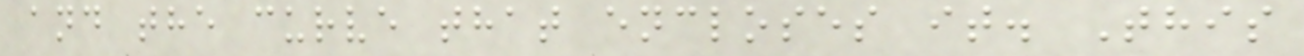and the curve that encloses it. This
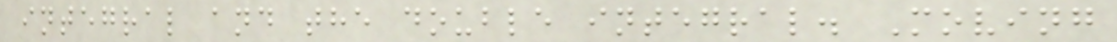integral and the double integral. Moving
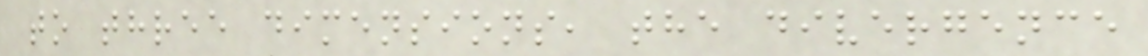to three dimensions, the divergence
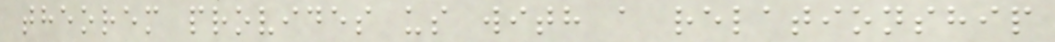theorem provides us with a relationship
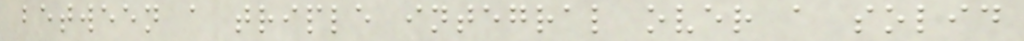between a triple integral over a solid
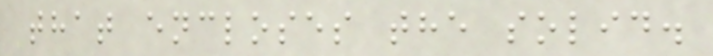that encloses the solid.
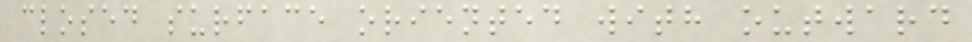closed surface oriented with outward
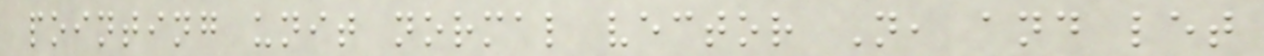pointing unit normal vector N, and let
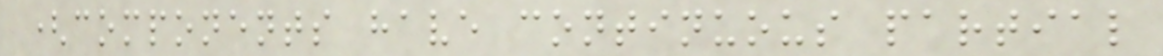(components have continuous partial
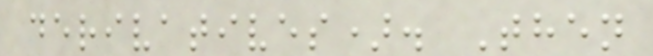derivatives). Then
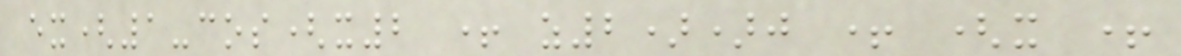ex(1-cos(x2 + z2))j + (x +
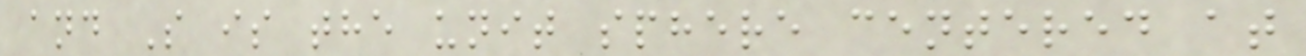and S is the unit sphere centered at
